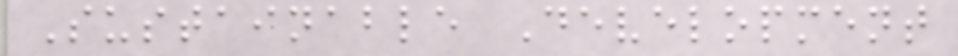Sustainable Development
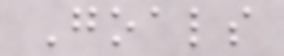Goals
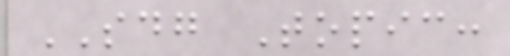SDG Topic:
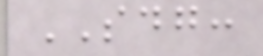SDG:
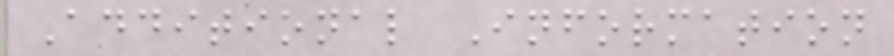Additional Information
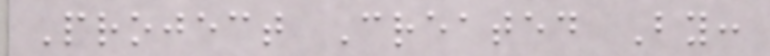Project Created By:
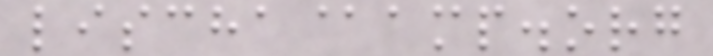lischa@amp.org
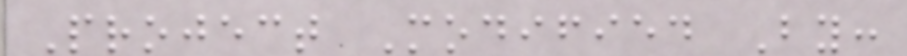Project Modified By:
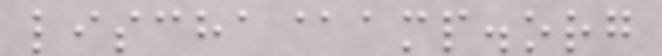lischa@amp.org
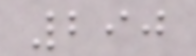290
